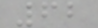62
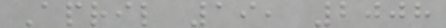April 19, 2008
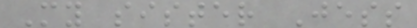My sister Jess
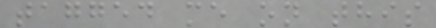tagged me on this
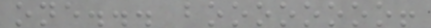one... boooooooo!
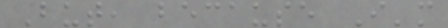But, because I'm
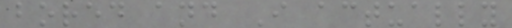bored and I actually
